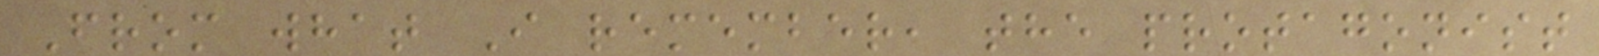From what I remember, the protagonist
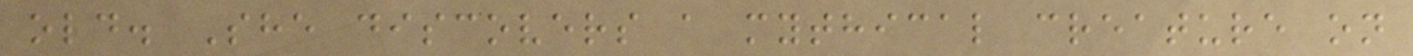old. She discovers a mythical creature on
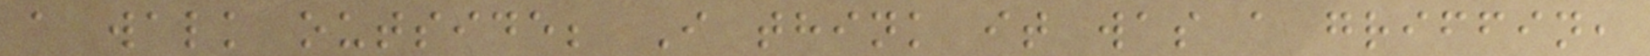a walk outside; I think it was a griffin,
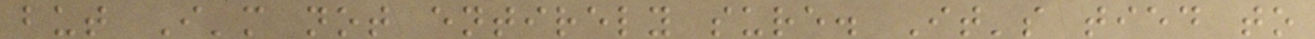but I'm not entirely sure. It's tied to
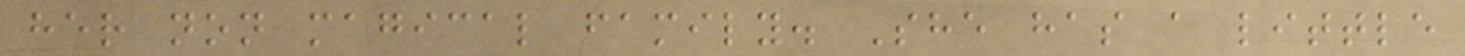her non magical family. She has a little
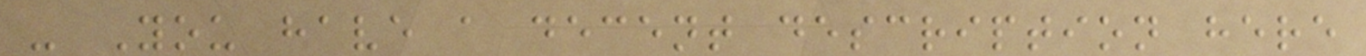- You have a decent description here
